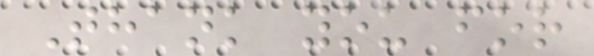Thank you for
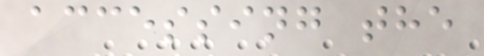accessing the
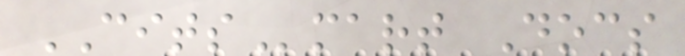CITSmart Docs
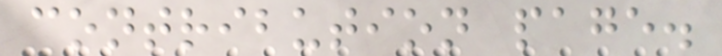contribution page.
